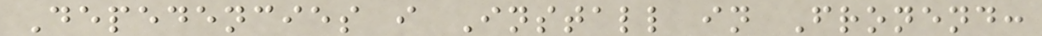Depedencies i Install in Fronend:
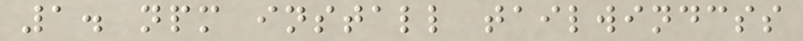1. npm install tailwindcss
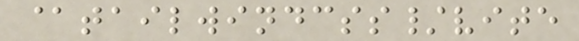@tailwindcss/vite
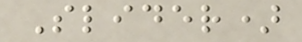Slider)
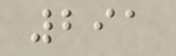291
